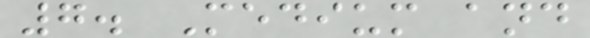7. Medium and
